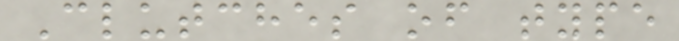Clutches of type
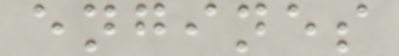engines
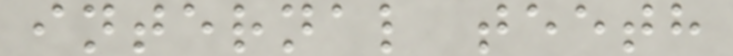internal teeth
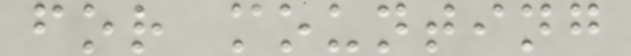for mounting
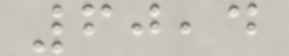60,4
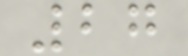27
